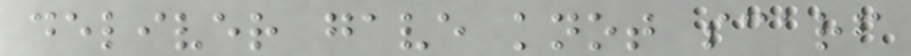deliver gave knot scarf
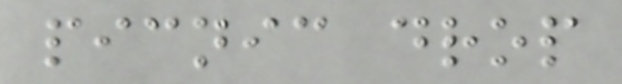picnic drop
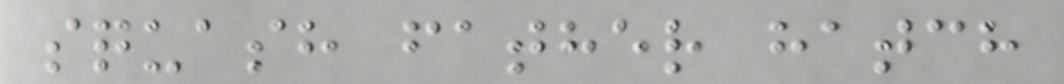squash father hatch
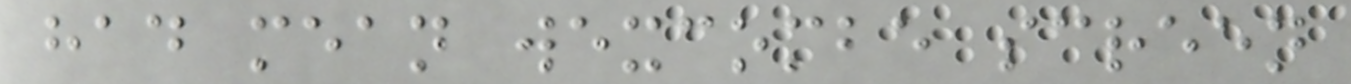had mean wexcombe screen
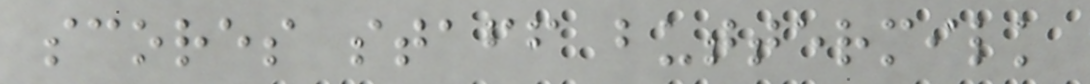scores staff buttermilk
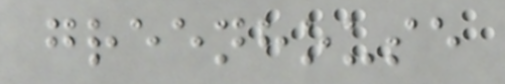greenhouse
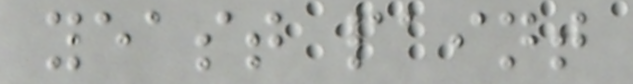yeast paint
